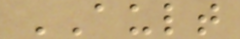AULT
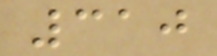310
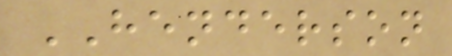HENDERSON
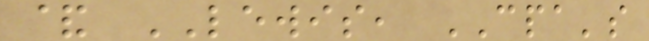& LEWIS, CPA's
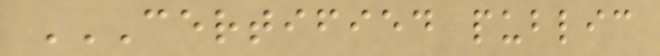CERTIFIED PUBLIC
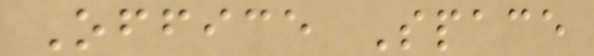Office Space
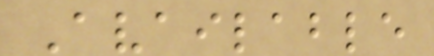Available
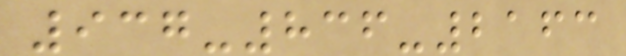937-836-2163
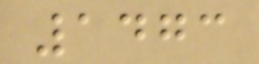1473
